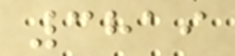3819
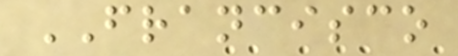FRANCISCO
